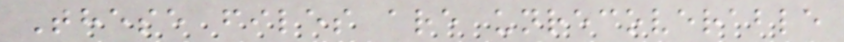These files are unrecoverable
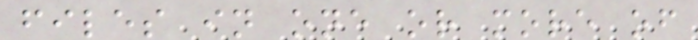files in one or more of
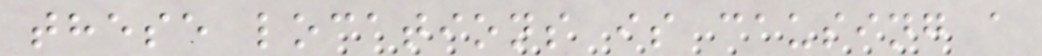these locations is causing a
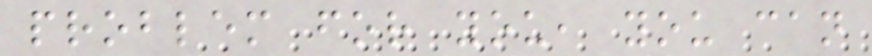problem for you, you can
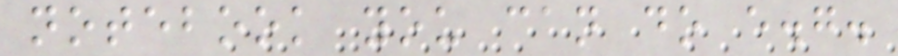notebook you can do e.g.
